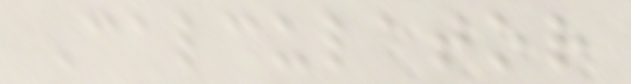Calculator
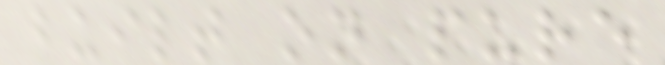built on pure
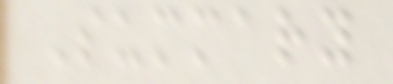Summary
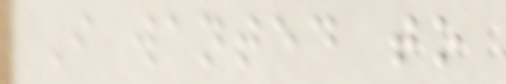I wanted to
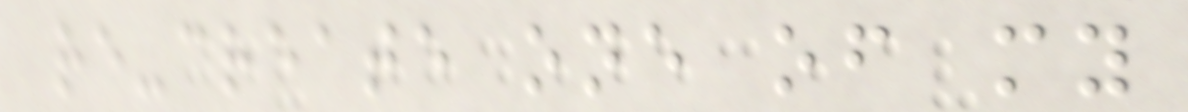re-create one of my
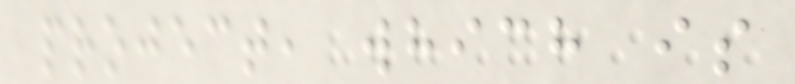project, which is
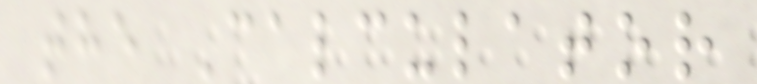the Calculator
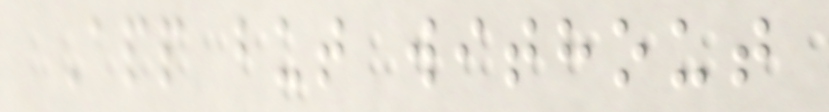App but without
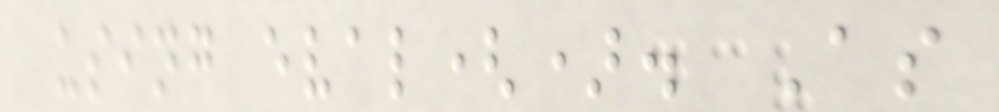using eval(). As
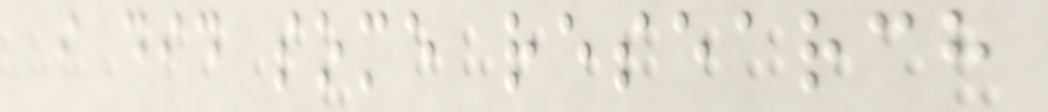i did some research
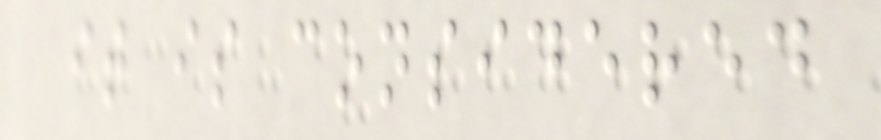it is considered
